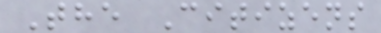The Citizens
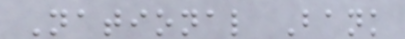National Bank
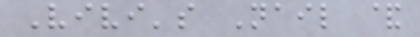Vivi's Nail &
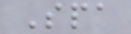Spa
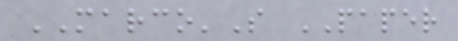MARCO'S PAPER
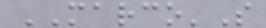MARCO'S
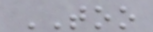TOO
